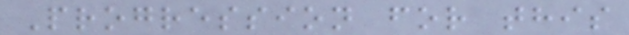Progression for this
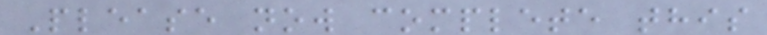Please now complete this
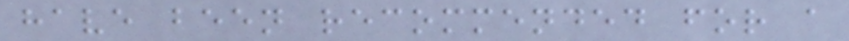have been recommended for a
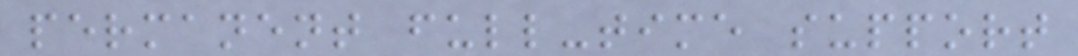permanent full-time support
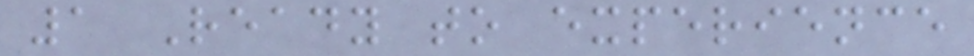1 Ready to experience
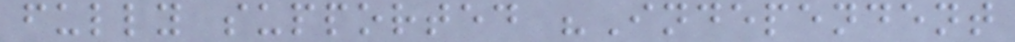fully supported "Independent
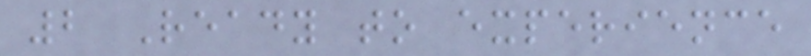2 Ready to experience
